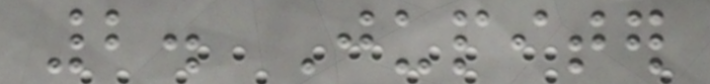2. Jupiter
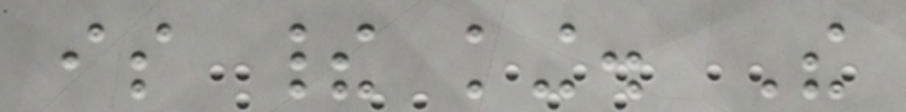is their king. The
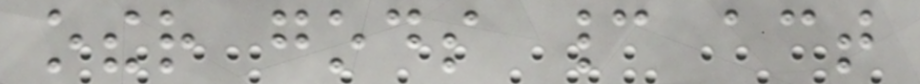other gods cannot act
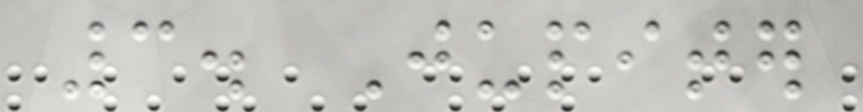3. Jupiter
